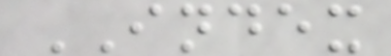INDEX
